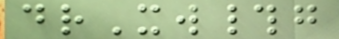drXw#g
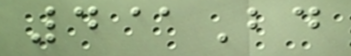4@Bd
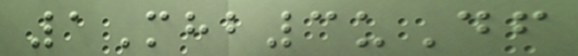1Mhb3uDf
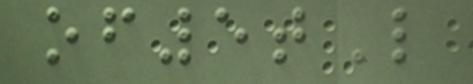of5tL
